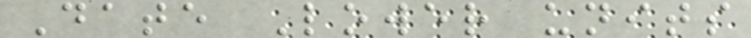Date Lower units
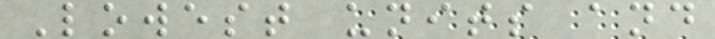Lowest units and
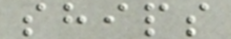ships
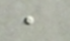,
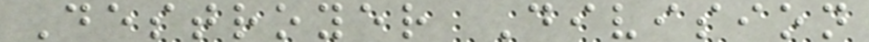Destroyer Division
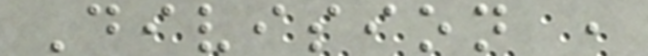Division ,
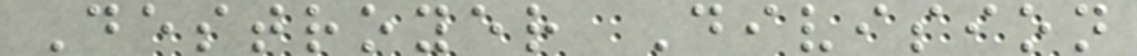Destroyer Division
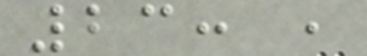23: ,
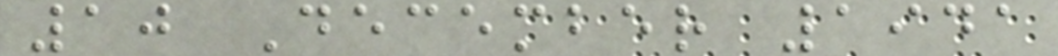10 December 1941
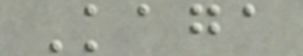Kaga
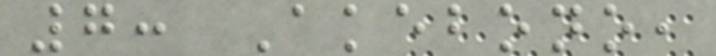7: Akebono,
